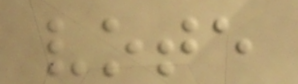vote
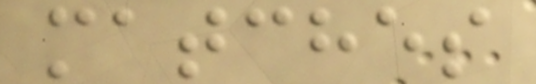matches
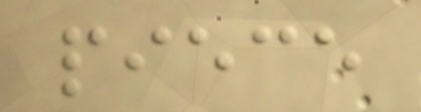piece
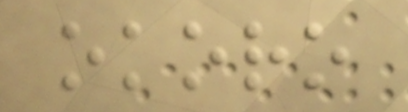okoro
